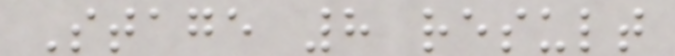Stage 8 result
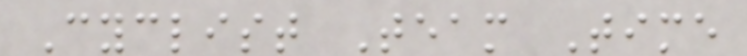Cyclist Team Time
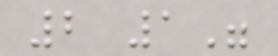2 1"
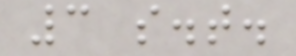3 s.t.
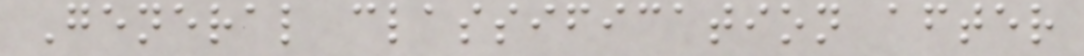General classification after
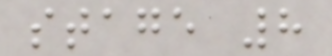stage 8
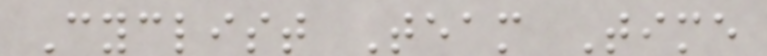Cyclist Team Time
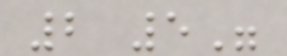2 5"
